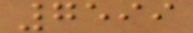7599
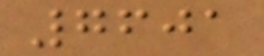7601
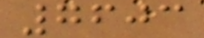7603
